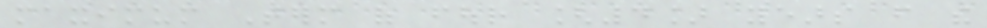maximum Term of four [4] years from the
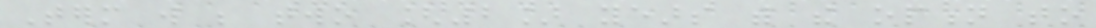Term will be two [2] years with the option to
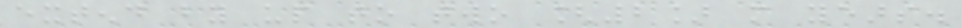extend by up to two [2] more years.
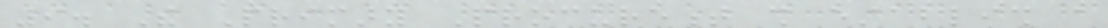9. The Primary Procurement shall establish a
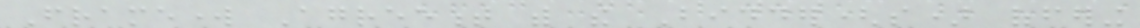Framework Agreement with the Bidder(s) offering
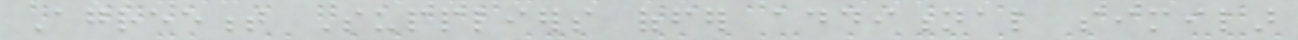Agreement Suppliers offer additional similar
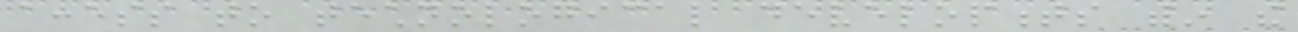access to technological developments within the
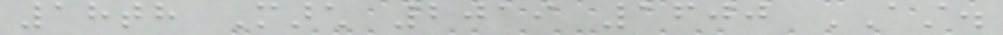18th March 2019 1600 AST.
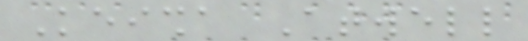Keisha Atwell
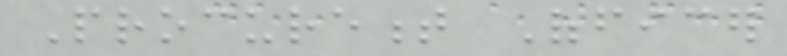Procurement Officer
